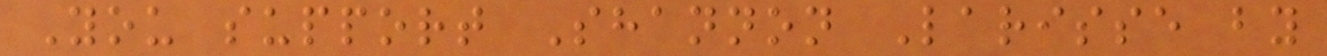You support Shannon Larisse by
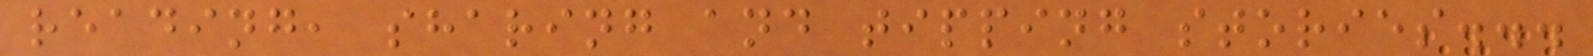reading, sharing and tipping stories...
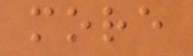more
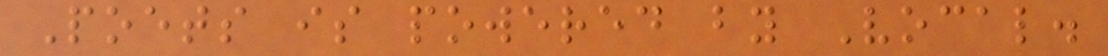Poets is powered by Vocal.
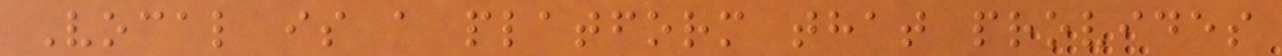Vocal is a platform that provides
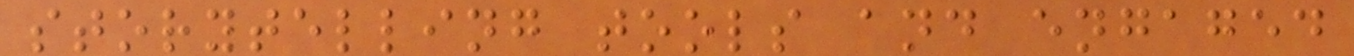storytelling tools and engaged
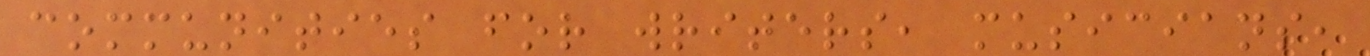communities for writers, musicians,
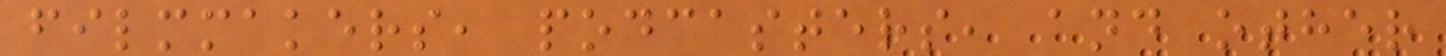filmmakers, podcasters, and other
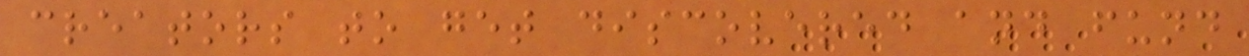creators to get discovered and fund
